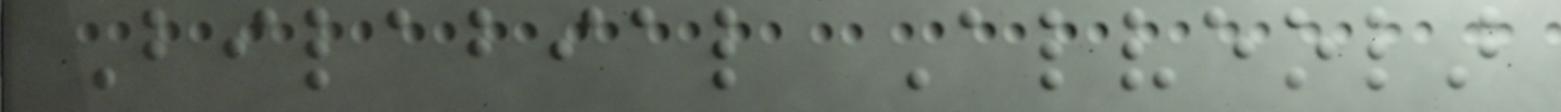Bilabial Alveolar
